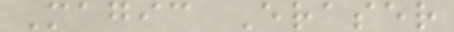Magic Eraser
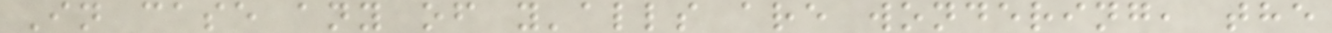In case any of y'alls are wondering, the
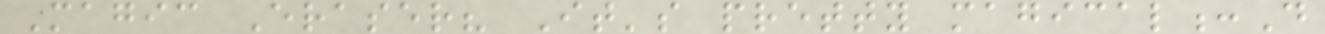Magic Eraser? It's pretty magical:D
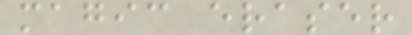magic eraser
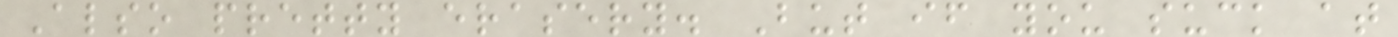Also pretty erasery. But if you suck at
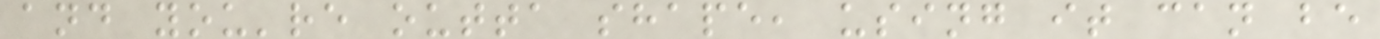and you're outta shape, using it can be
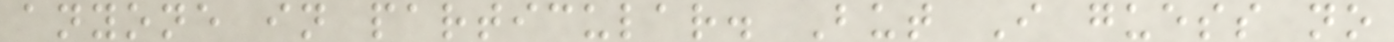anyone in particular. But I guess no
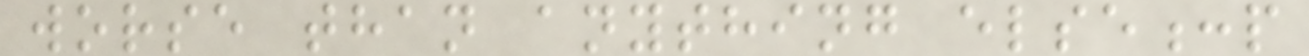worse than anything else:p
